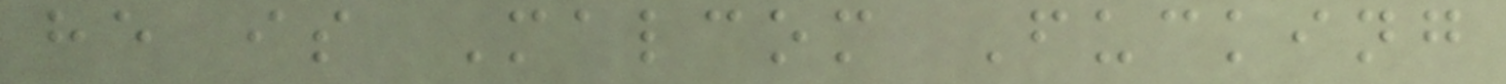he is Malcom Fucking
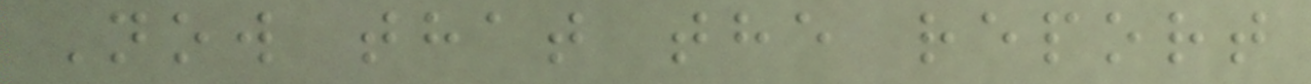Now that the report
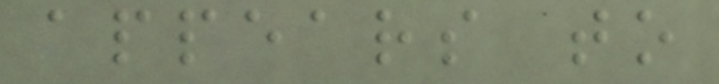appears to
